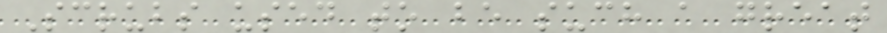Scrubs used to be such a great
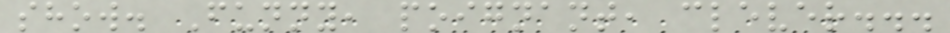show. Funny, poignant, clever...
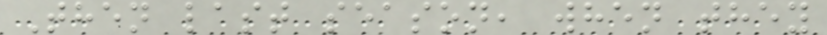Then last season, when they
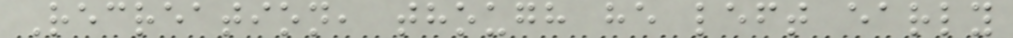Recreation, though he left early
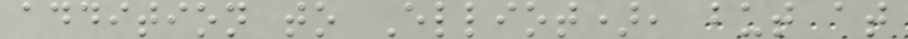addition to Elliot), but at
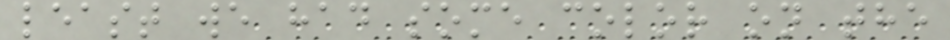least we had some color on the
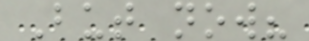But now?
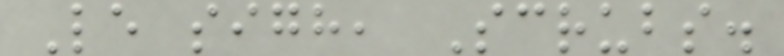Le sigh, Scrubs.
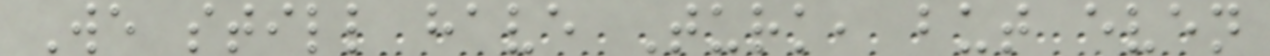We still have Turk, but even
